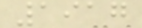1917
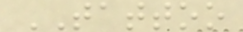TATTOO
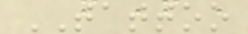TATTOO
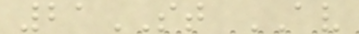21ST AV
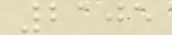2105
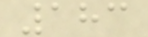183
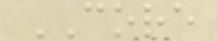CORE
